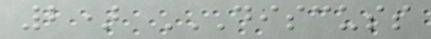2) DISCUSS
